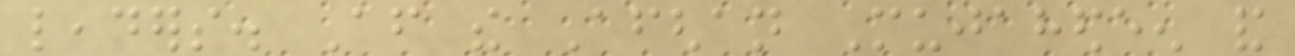leaders. After the Afghan Mujahedeen and
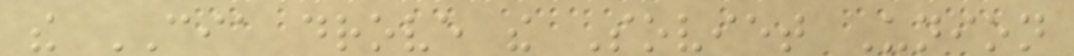the CIA drove the Soviet Union
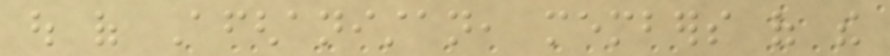out of Afghanistan, members of the
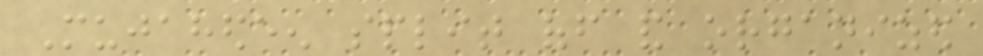Mujahedeen split off and organized
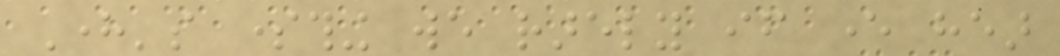Here's something we rarely if ever hear
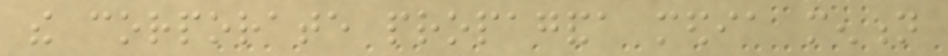the corporate propaganda media mention
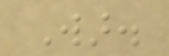War.
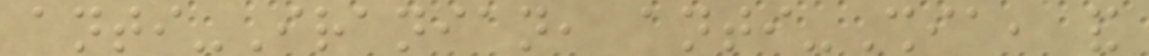anti-Iranian, anti-Shia, and
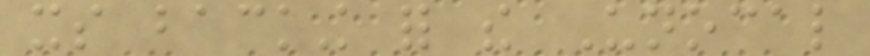its backing for the Unocal
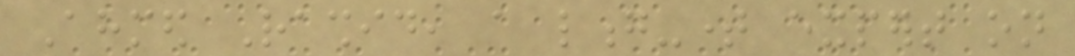Ahmed Rashid, a long-time expert on
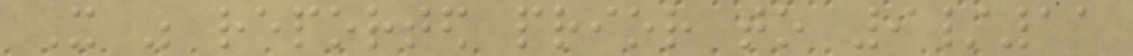It was reported prior to 9/11
